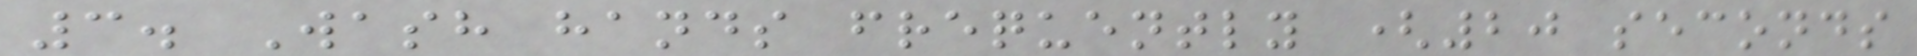3. Wash hands frequently (20 seconds
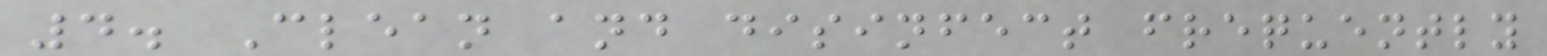4. Clean and disinfect frequently
